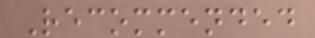Recommended
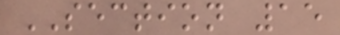SECTION 15
